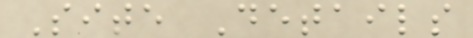Site Details
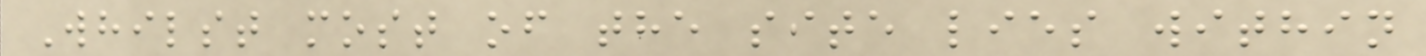Whilst most of the site lies within
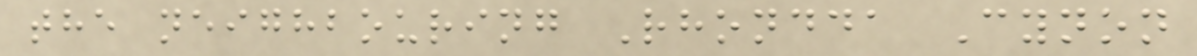the neighbouring Rhondda Cynon
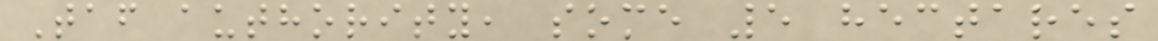Taf authority, some 5 hectares
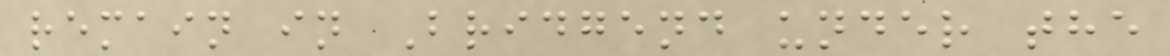remain in Bridgend under the
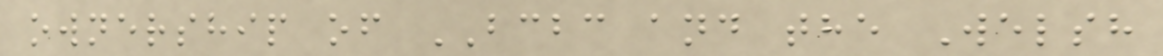ownership of BCBC and the Welsh
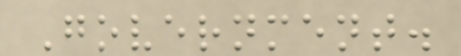Government.
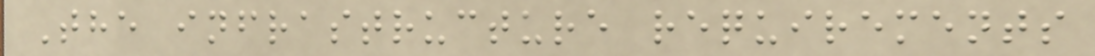The infrastructure requirements
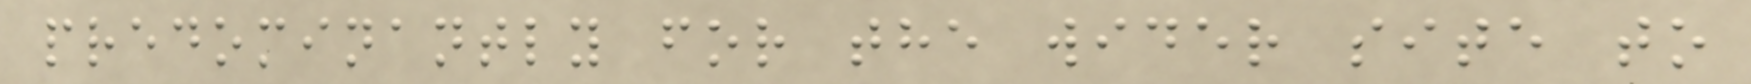predominantly for the wider site to
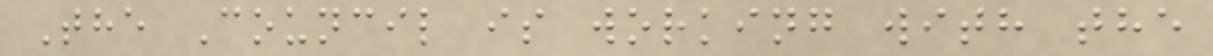The Council is working with the
